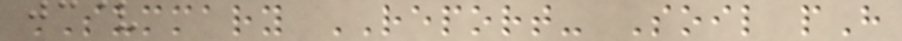SUMMARY REPORT- Soil pH
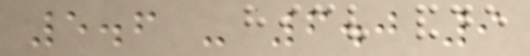5.6 - 6.0 9
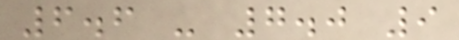6.6 - 7.0 9
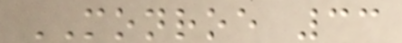MONROE 33
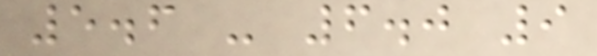5.6 - 6.0 9
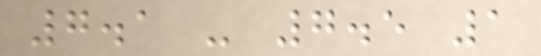7.1 - 7.5 1
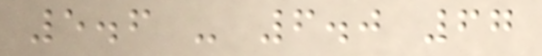5.6 - 6.0 67
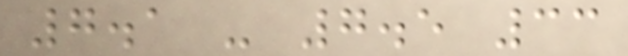7.1 - 7.5 33
